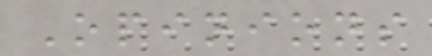Opinions
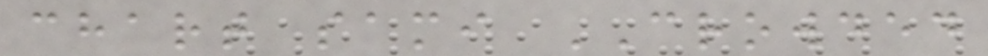chart sami CROWDED
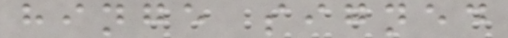hinge signed
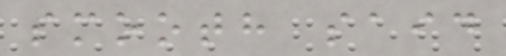smooth said
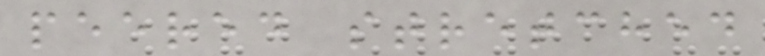peered stretched
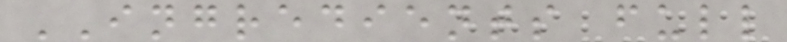INGREDIENTS full
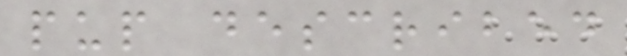pup described
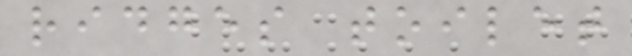ridges toilet
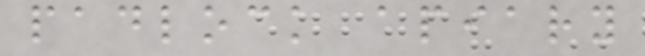padlock apiary
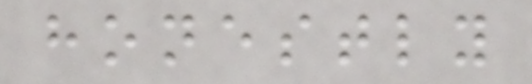honestly
